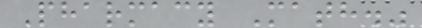Pharmacy Math."
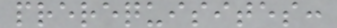prerequisites:
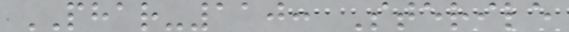PHAR-110: Sterile
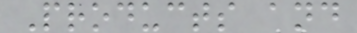Products and
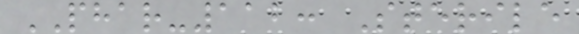PHAR-112: Sterile
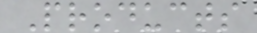Products
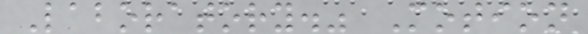Laboratory." Motion
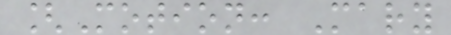[Motion: Mary
